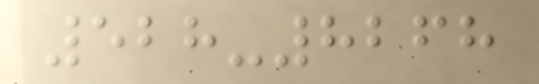528-8268
